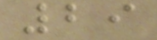29
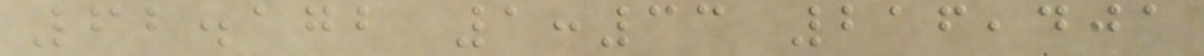62.172 1:33 216,401
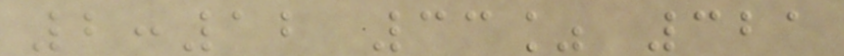2:12 33% 321
